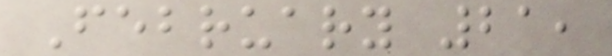February 21,
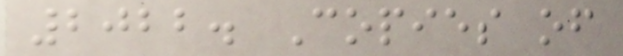2022. Copies of
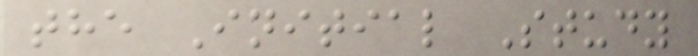the Initial Study
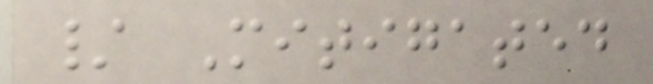/ Mitigated
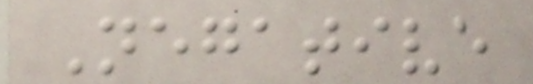Negative
